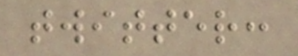twitter:
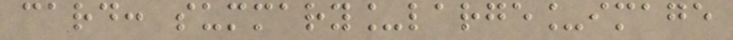card: summary_large_image
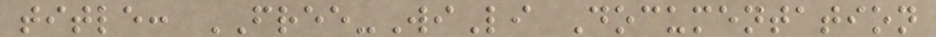title: FREE-WiLi Documentation
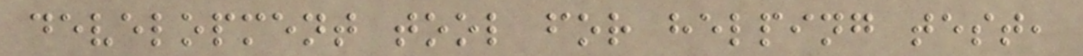development tool for helping test,
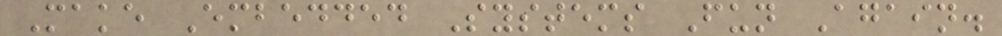Make Embedded Systems Fun Again.
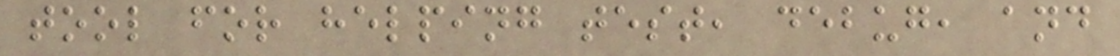tool for helping test, debug, and
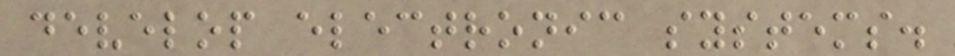develop electronic systems.
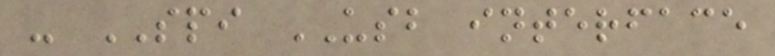- SPI USB interface
